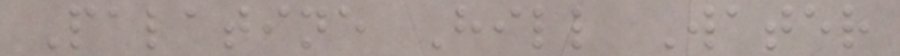Palatine Hill Water
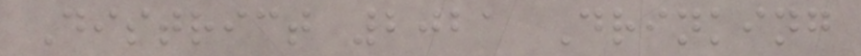District 2021 Drinking
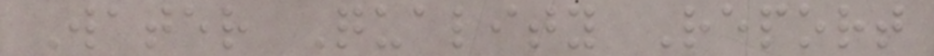Water Quality Report
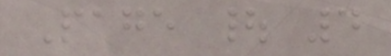Page | 4
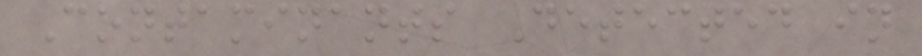Contaminants Detected in
